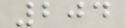204
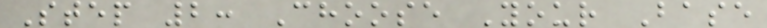Step 2: Choose Your Base
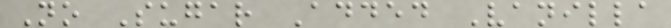No Sugar Added Vanilla
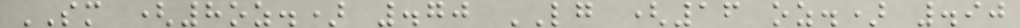SM (8oz.) .70 LG (16 oz.) .90
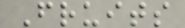Fruits
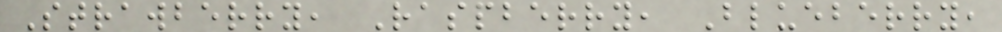Strawberry, Raspberry, Blueberry,
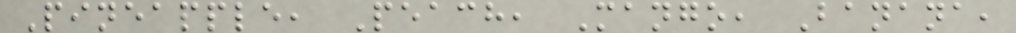Pineapple, Peach, Mango, Banana,
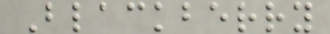Blackberry
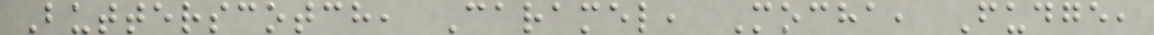Butterscotch, Caramel, Mocha, Fudge,
